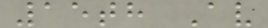15th Av
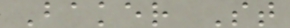Baker St
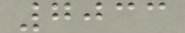7033
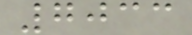7033
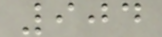904
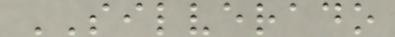SILVERADO
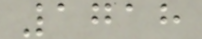1718
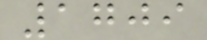1709
